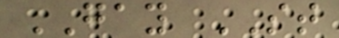GAY ST
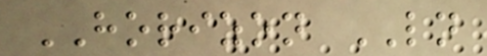HORIZON LN
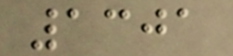1301
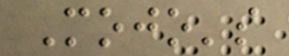Mojo's
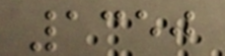1350
